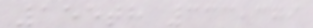155th 333,379
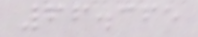66.365
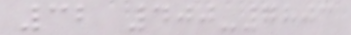32 400-7803
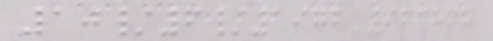10/6/1972 963868
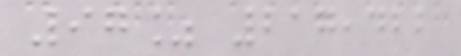97% 217,422
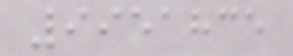9951835
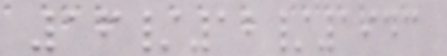16/12/1943
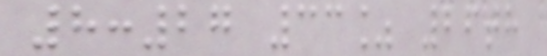8:27 33% 26th
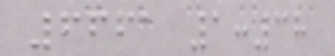6661 1:38
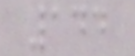144
